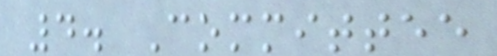4. Committee
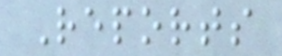Reports
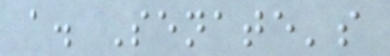a. Senate's
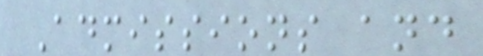Admissions and
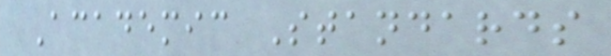Academic Standards
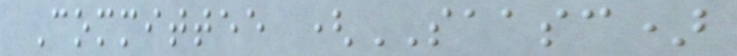Committee (SAASC)
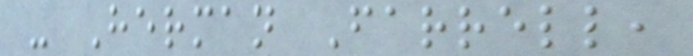- Herman Farrell,
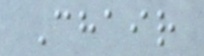Chair
